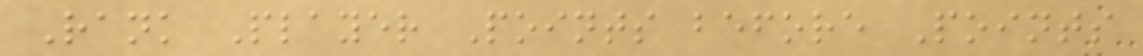Rank Player Points before Points
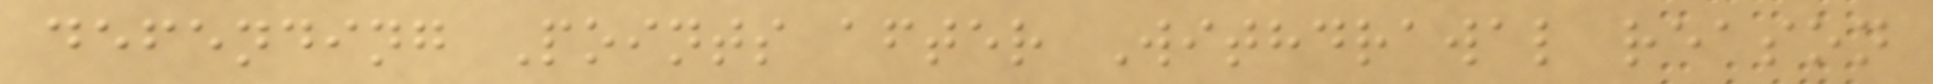defending Points after Withdrawal reason
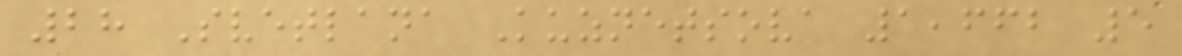28 Svetlana Kuznetsova 1,662 5
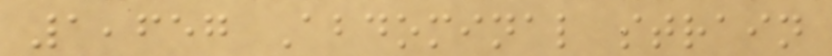1,657 Abdominal strain
